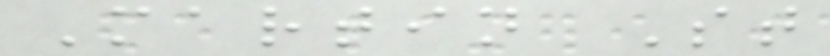Martin St
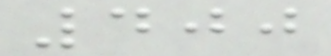400
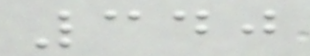340
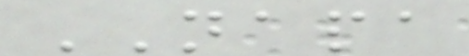NAPA
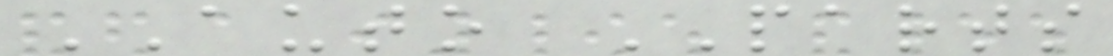AUTO PARTS
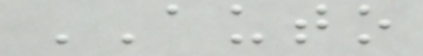AUTO
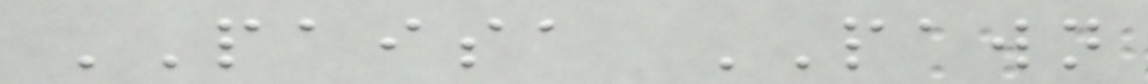PAISA PAWN
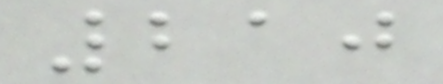210
